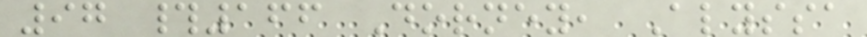97 #166 Dorney, Alyssa
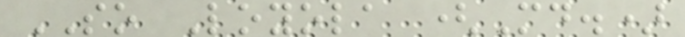SO Loyola (Md.)
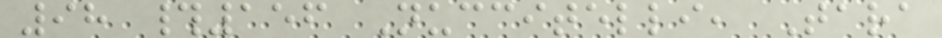98 #156 Nuccitelli, Tara
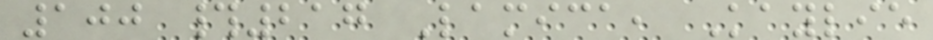100 #217 Lamica, Kaylie
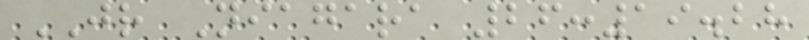JR Niagara 26:19.28
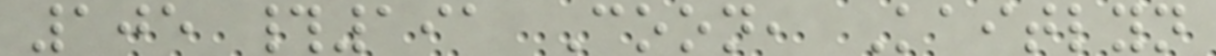105 #191 Coon, Kaitlyn
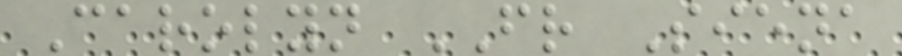Carolyn FR Siena
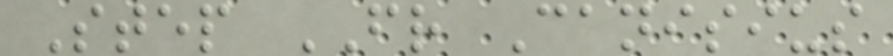Step FR Canisius
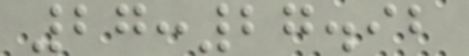27:27.92
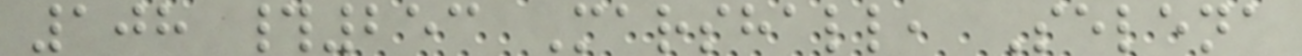108 #253 Marshall, Selena
